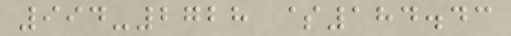994-2728 $184.43
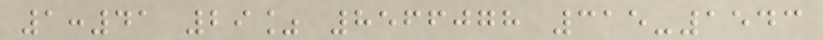1:41 29% 8566078 315-1543
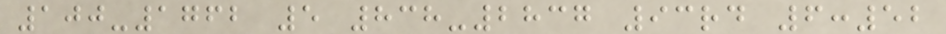100-1762 5 838-2837 93rd 6:52
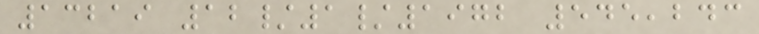13219 12/1/1972 545,243
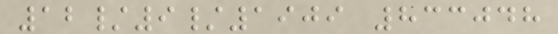12/9/1909 833048
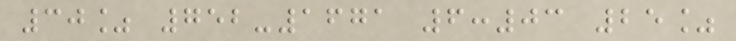30% 752-1671 6:03 25%
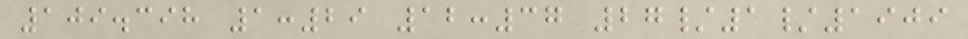109.398 1:29 12:37 27/1/1909
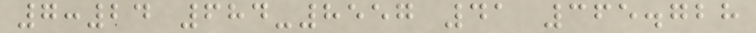7:24 684-8557 41 365.728
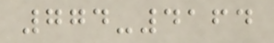774-4164
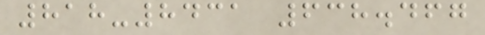818-8431 638.467
